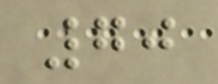70
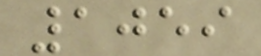1059
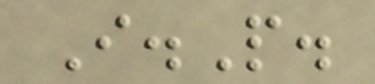I.P.
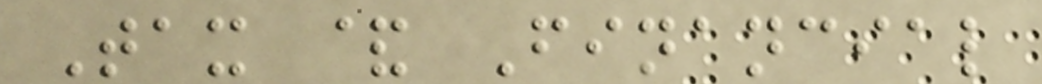Tax & Financial
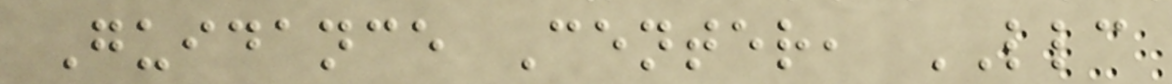Guidance Center, LLC
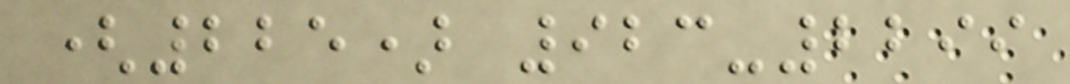(225) 923-2299
